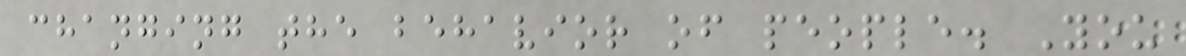changing the behavior of people. You
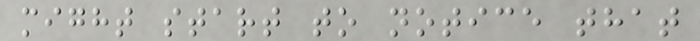might start to notice that
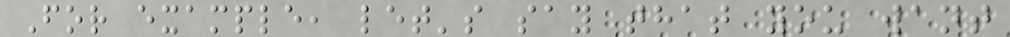For example, let's say that you want
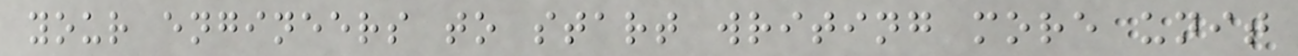your engineers to start writing more unit
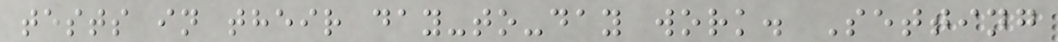tests in their day-to-day work. Setting
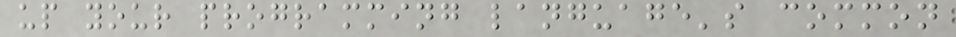up your programming language's common
